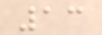13
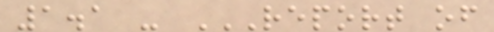1.1 - REPORT OF
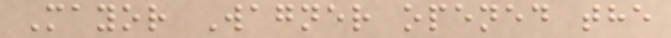Mayor Wagner opened the
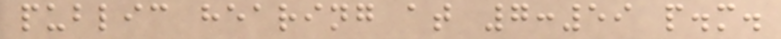public hearing at 7:59 p.m.
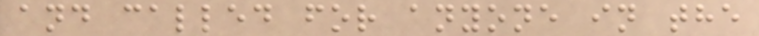and called for anyone in the
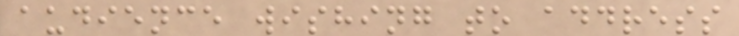audience wishing to address
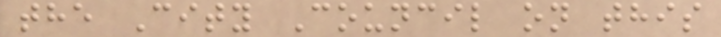the City Council on this
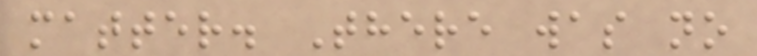matter. There was no
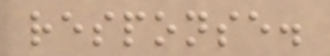response.
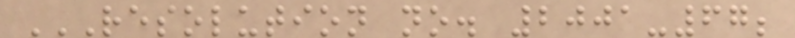RESOLUTION NO. 2001-67;
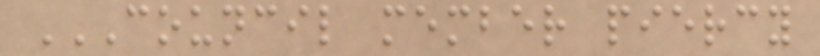COUNCIL MEMBER PIERCY
